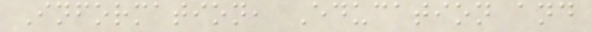Information, Education and
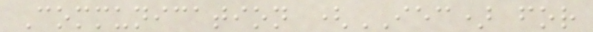Communication (IEC) for
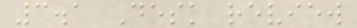3.1 Desk review
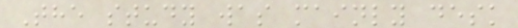The study was mainly desk
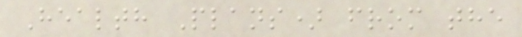Health Plans) from the
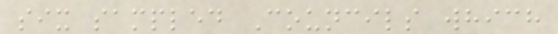six sampled Councils which
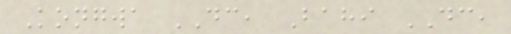Kongwa DC, Bahi DC,
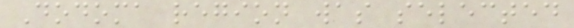Dodoma region was selected
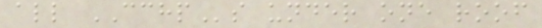all CCHPs under one roof
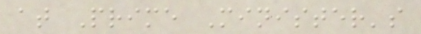at Prime Minister's
